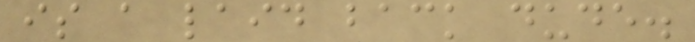is a laid back dude.
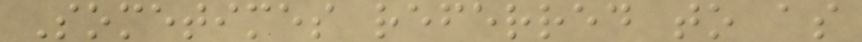Sometimes referred to as
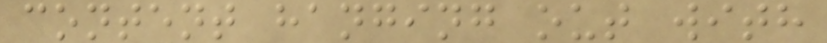content hanging out with
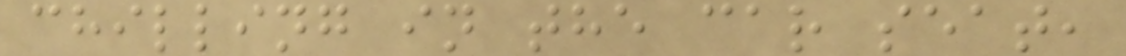chilling in the car seat,
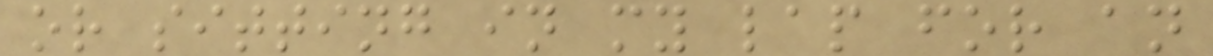or sitting in my lap for an
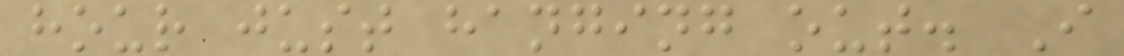hour just hanging out. I
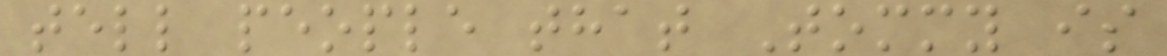tell people that Tommy is
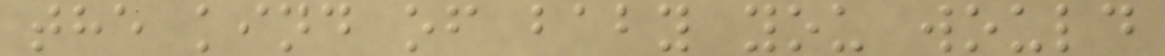the kind of baby you would
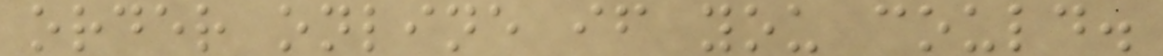order online if you could.
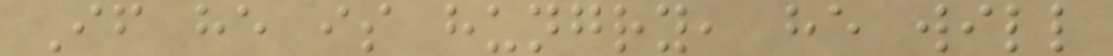If he is hungry, he will
